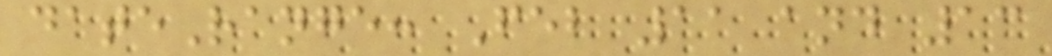dateRange: Feb 11 and 13
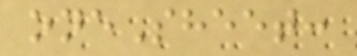oneSheet:
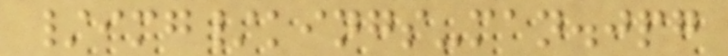/img/kings-man.jpg
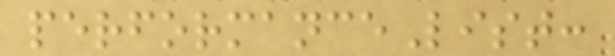performanceList:
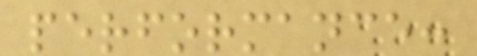performance:
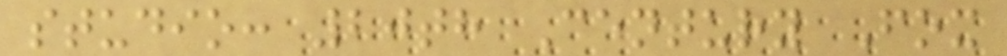studio: 20th Century Fox
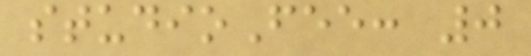studioFee: 0
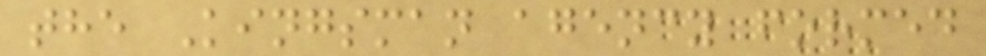the Kingsman agency formed
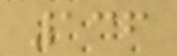136
